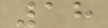18
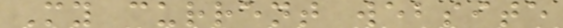My current website
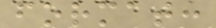format:
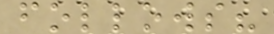follows?
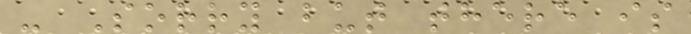- Sorry but there is
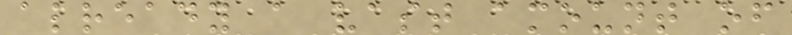already a vast amount of
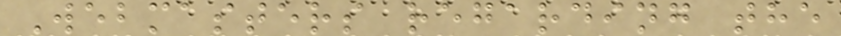Webmasters regarding the
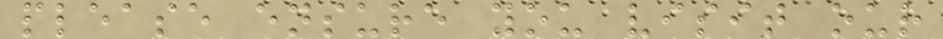please ensure you visit our
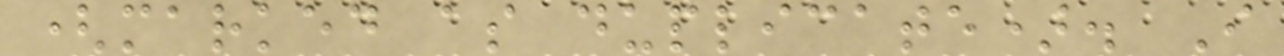(marked as duplicate). I
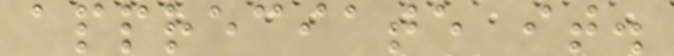appreciate it.
